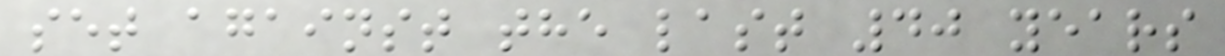set against the last 40 years
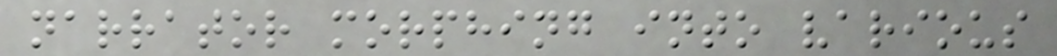narrator morphing into various
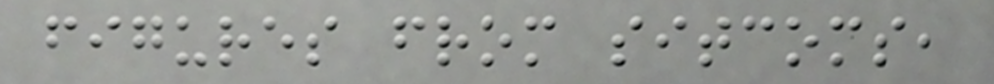figures from sitcoms,
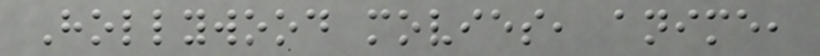Hollywood movies, anime,
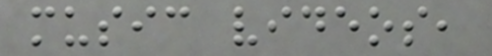music videos,
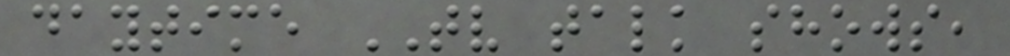daytime TV talk shows,
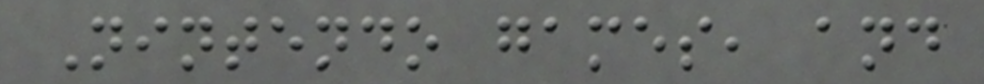Nintendo games, and
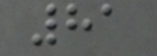81
